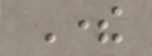There
